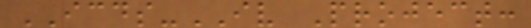ICDS-IV Project:
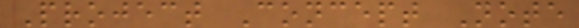Project Concept Note
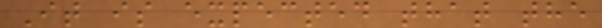It is expected that the
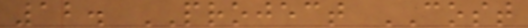12. PROJECT COST
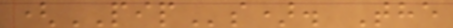(PIPs). The
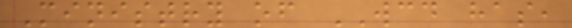Ministry of WCD has,
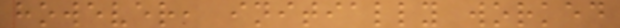however, initially worked
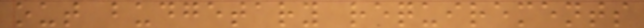out budgetary requirements
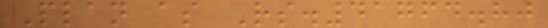Plan as Rs.41764.80
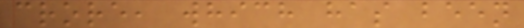crore, which has been
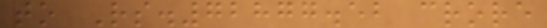to Rs.72877.52 crore
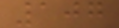107
